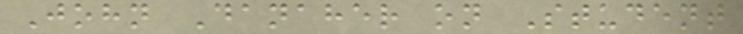John Danaher on Student
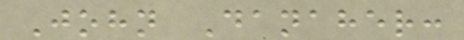John Danaher:
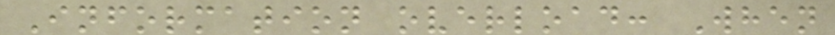Information overload: When
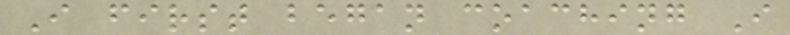I first began coaching I
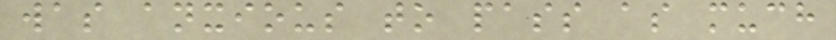was anxious to pass as much
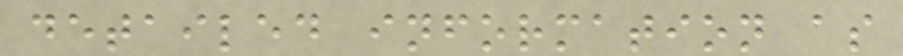detailed information as
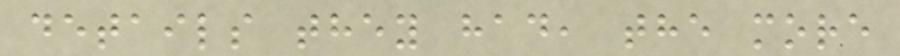details they had, the more
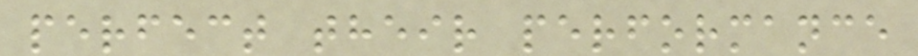perfect their performance
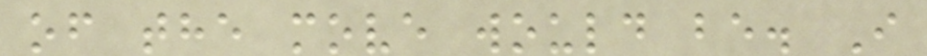of the move would be. I
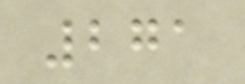271
